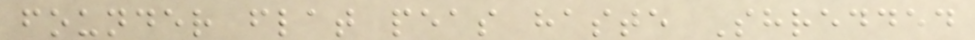founder flat peas haste Shredded
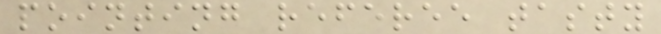pointing referee tasty
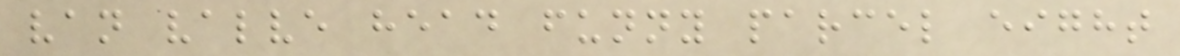van valve head funny parcel eight
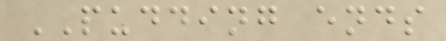PUDDING ends
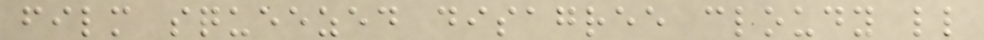film squeezed disagree cloudy ll
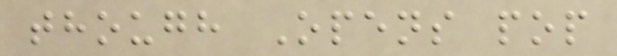though Opens pop
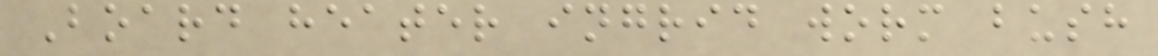Board heater ingrid worm bush
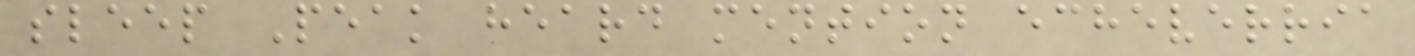sleep Peak heard mention echeverria
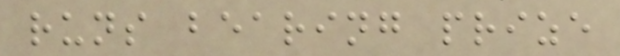runs bearing prize
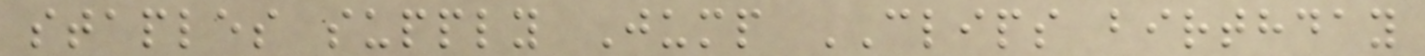staples supply Jump CLIPS birthday
